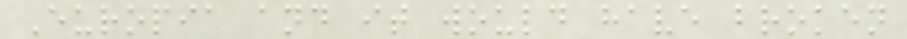Europia and it would have broken
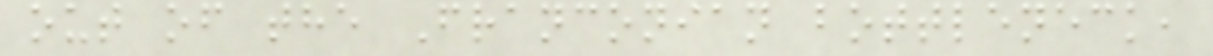out of the Franconian bottleneck,
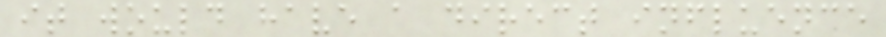it would have a direct influence
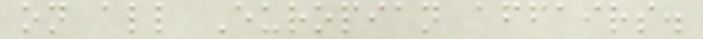on all Europian affairs.
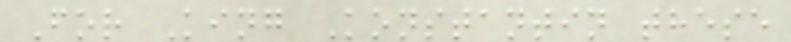For King Konstantin these
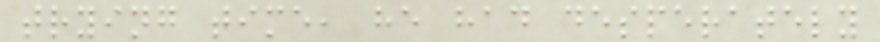trying time, he had desperately
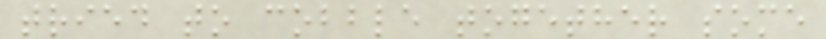tried to cobble together some
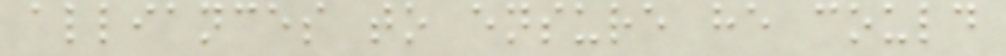alliances to ensure he could
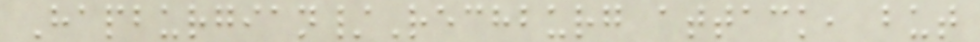Hapburgian/Rechburg attack, but
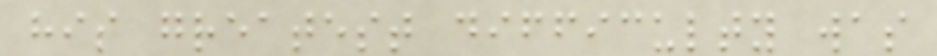his greatest difficulty was
